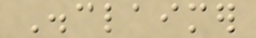Disclaimer
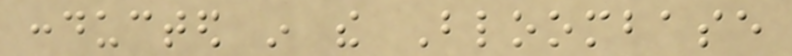conducted in the Bloombase
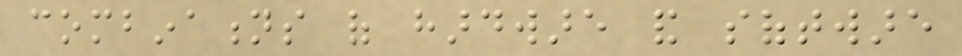combinations of hardware and software
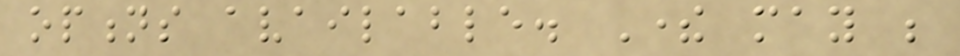options available. There may be
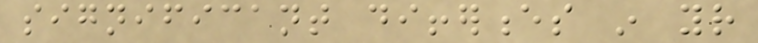significant differences in your
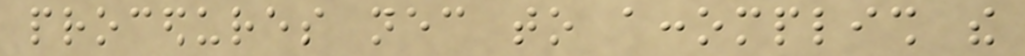procedures necessary to accomplish the
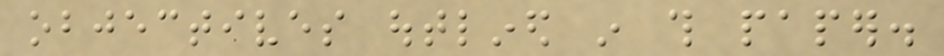objectives outlined in this paper.
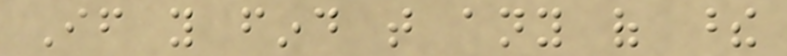If you find that any of these
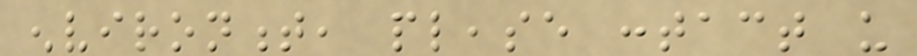environment, please contact us
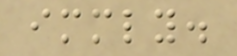immediately.
